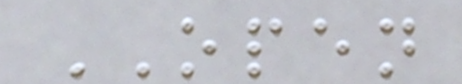OPEN
